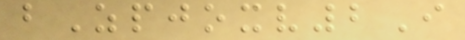bZpjoxv2I
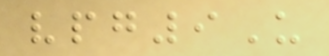vpg9U
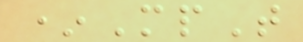*MpT
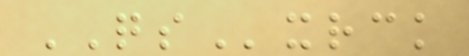QSxrck
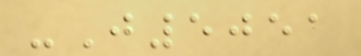-J5051
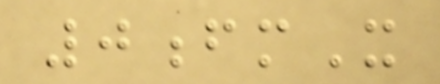0fmX
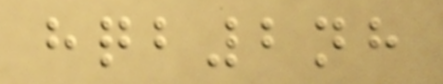hqb2nh
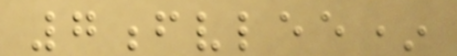7fvlee*
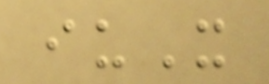iuX
